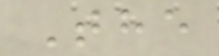The
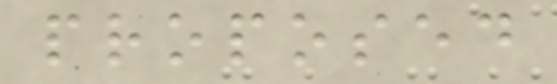proposed
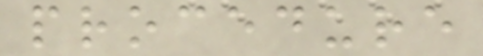procedure
